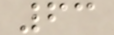63
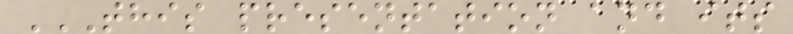THIS PRESENTATION AND ITS
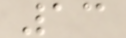13
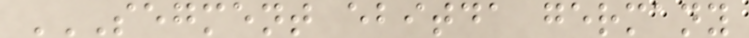SEGMENT EBITDA GERMANY
